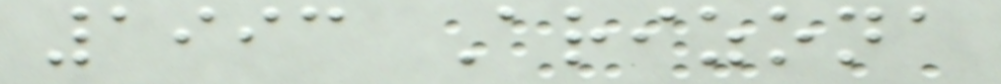1993 Arizona
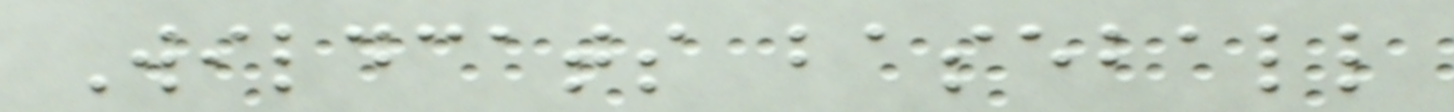Wildcats baseball
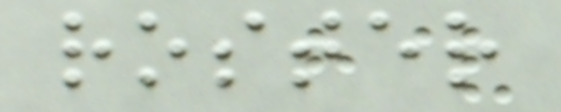roster
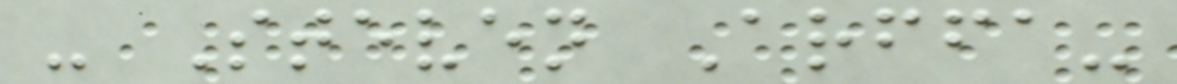- Steven Arffa-
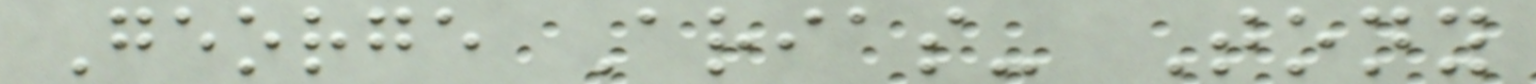George Arias- Tony
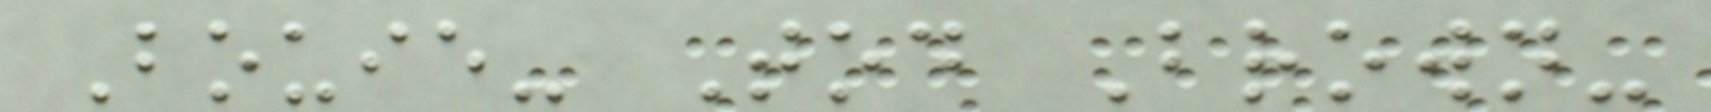Bouie- Tod Brown-
